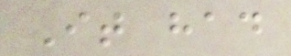It had
